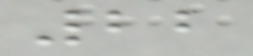22
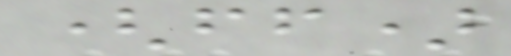(ff)
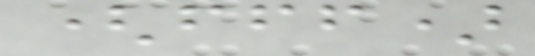(fff)
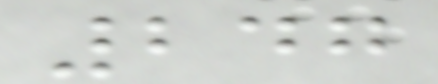247
